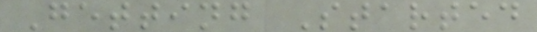Getting Started
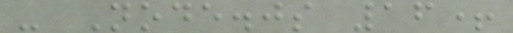- Node.js 16+
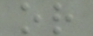or
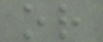or
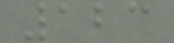123
